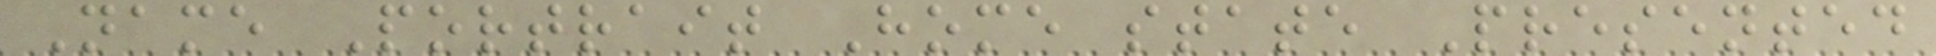Name Portrait Home state Presented
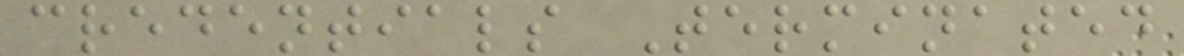credentials Terminated
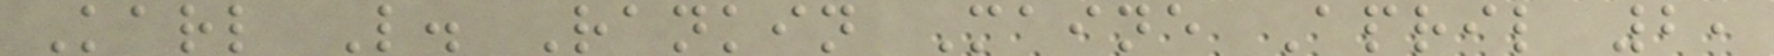Karl L. Rankin Maine April 2,
